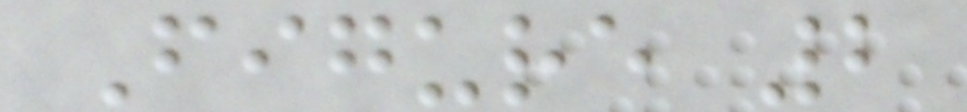Figure 2
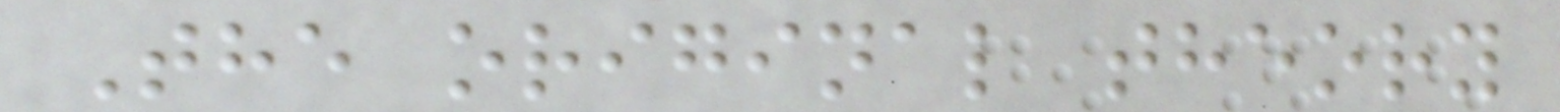The original theory
